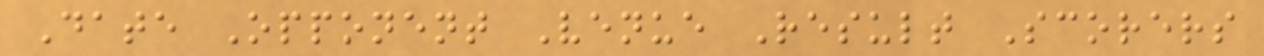Date Opponent Venue Result Scorers
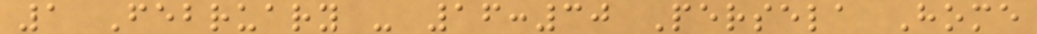1 February - 16:30 Persela Home
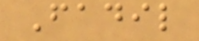Fadil
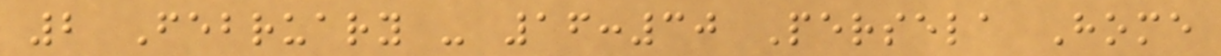2 February - 16:30 Persela Home
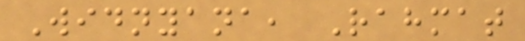Widnyana, Rahmat
